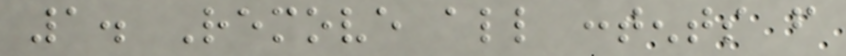1. Remove all contents from
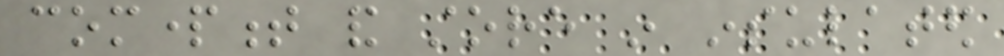compartment and store in insulated
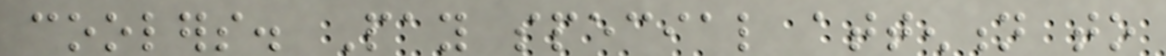coolers. Pay special attention to
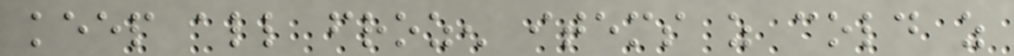keep all frozen items as cold as
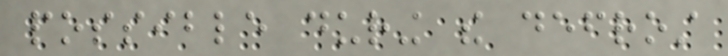possible during the defrost
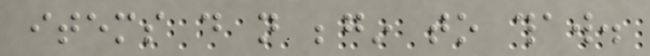items do not begin to thaw.
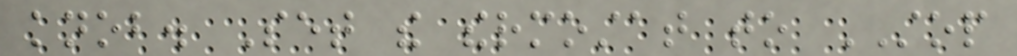knob. Set the thermostat to STOP
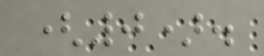(0).
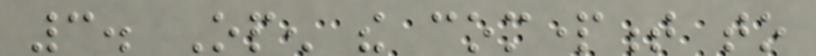3. Open the compartment to
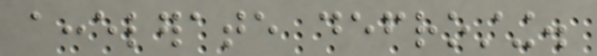accelerate defrosting.
